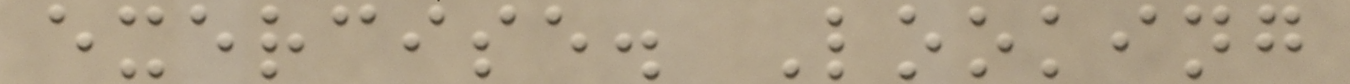exercise. Looking
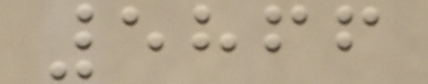5866
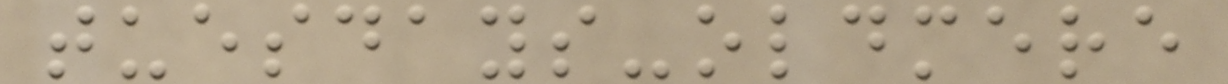tuesdays-oldmere
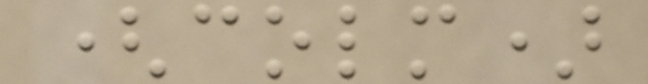(colm)
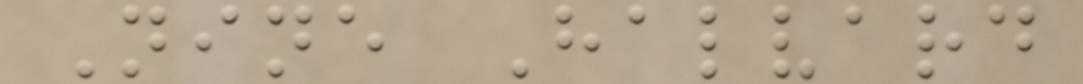Nine Halvard
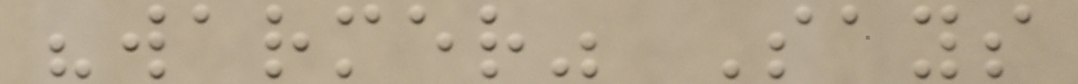"warmer" Says
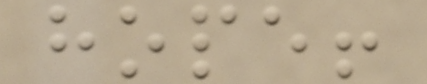hope!
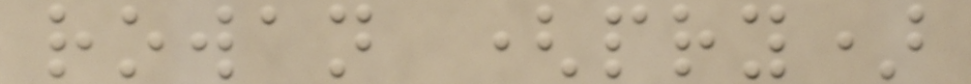rowan (pry)
